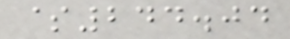$244.04
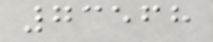73568
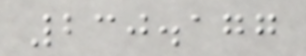230.177
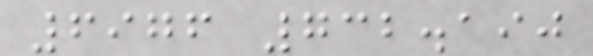6976 732.190
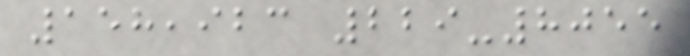158,923 229-8055
